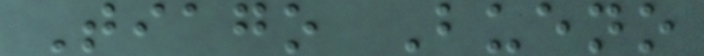Tiago Bueno
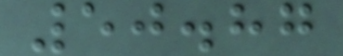50.87
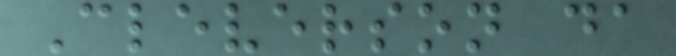Cleverson da
